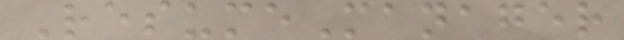ResumeManager
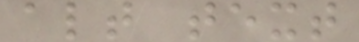alt text
